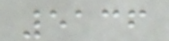5136
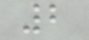2
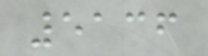5136
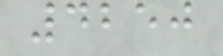4250
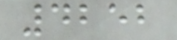4252
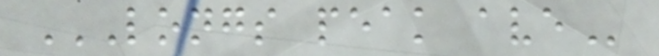LONGS PEAK AVE
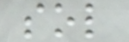sol
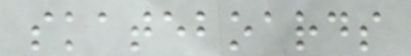skateboards
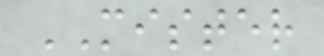MISTER
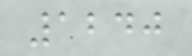1240
